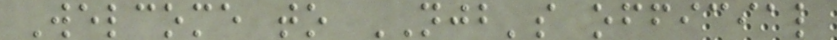Welcome to NJB's official
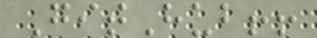GitHub!!
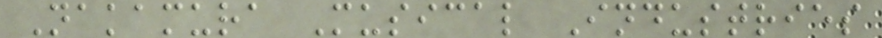Nakamura Musical Industries
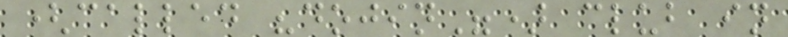(called "dojin") club in
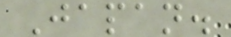Japan.
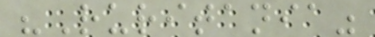"Ruritania"
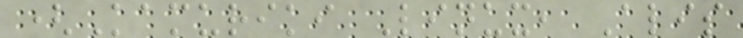(Kamuriki Linux, Alis
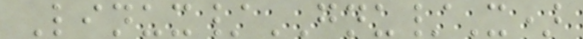Linux/GNU/X)
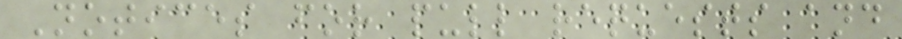Notices for pull requests and
